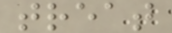treat
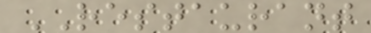RESTAURANT
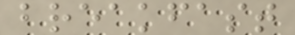breakfast
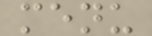menu
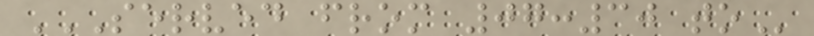SERVED FROM 07:30 TO
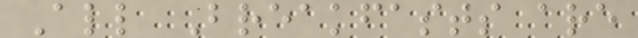All Breakfasts are
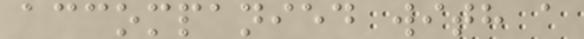accompanied with a
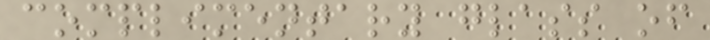complimentary glass of
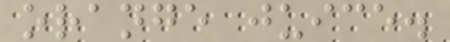orange juice.
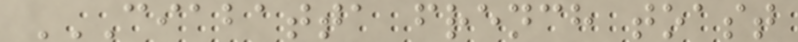CIABATTA FRENCH TOAST
